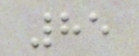85
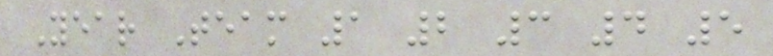Year Team 1 2 3 4 5
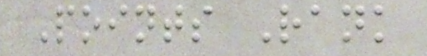Points Rank
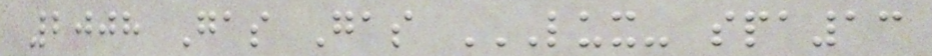2008 Gas Gas LUX- SPA13
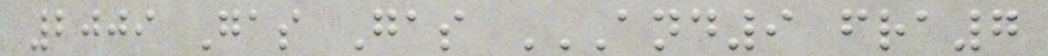2009 Gas Gas AND9 FRA7
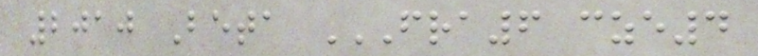2010 Beta FRA6 CZE4
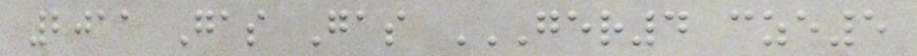2011 Gas Gas GER4 CZE5
